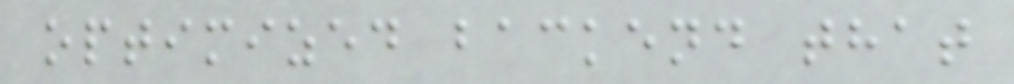optimized backend that
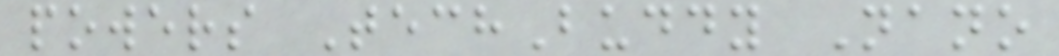powers TechBuddy Nano
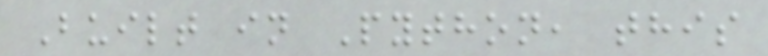Built in Python, this
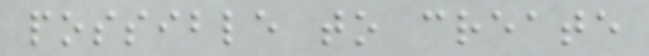possible to create
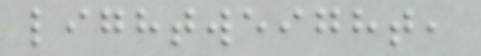lightweight,
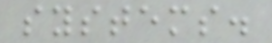systems.
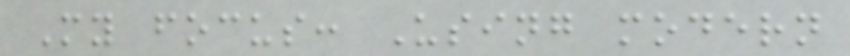My focus: Using modern
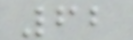62
